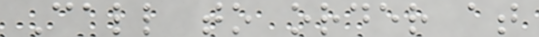Call to order at
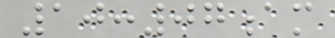10:07am
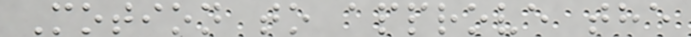Motion to approve the
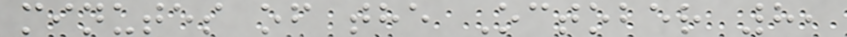minutes of the October 8,
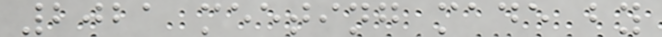2021 meeting made by
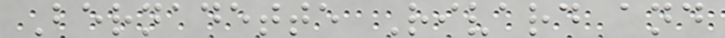Bernadette Rivard and
